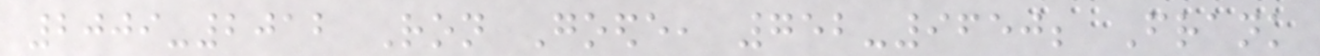2009-2012 Ron Goede, 752-9650; Frank
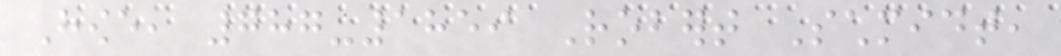Howe, 787-1859 Robert Schmidt,
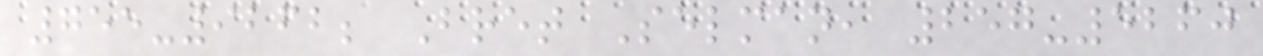755-9262; Bret Selman, 257-5260
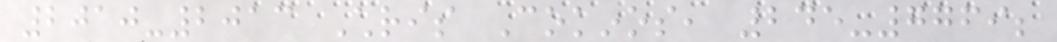2010-2013 Chris Cokinos, 245-7769;
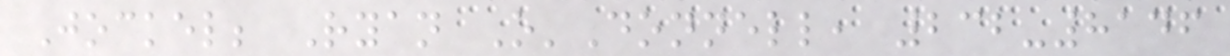Jockel; Ryan O'Donnell, 232-8146
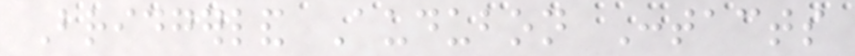Bridgerland Audubon Contacts
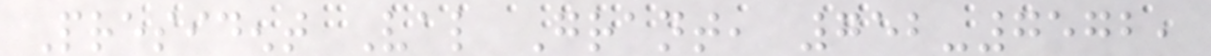President Val Grant, 752-7572,
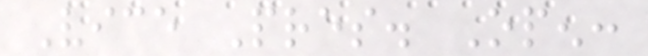Vice Pres. Open:
